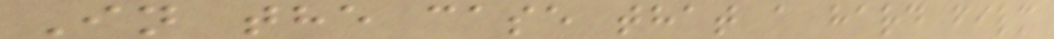In the case that a hard film
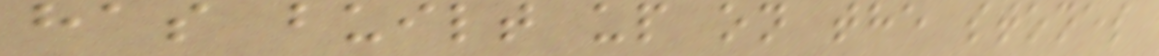has built up on the stones
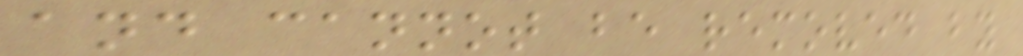and cannot be removed by
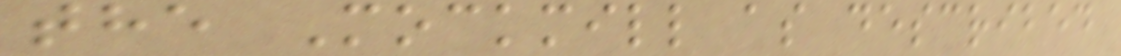the Mockmill as described
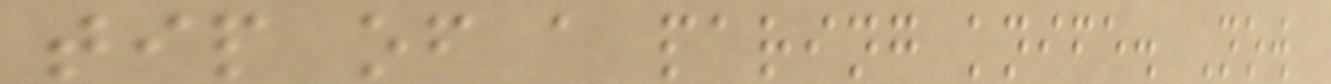tip of a paring knife. Now
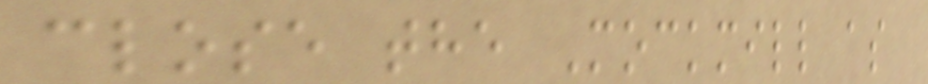close the Mockmill as
